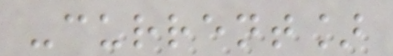-current]
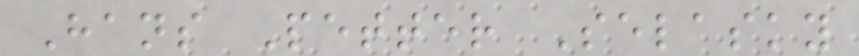Hans Petter Selasky
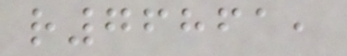r76861,
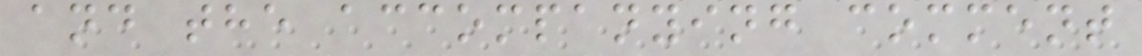and the accompanying comment
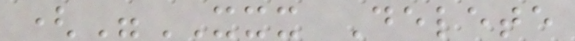("XXX Delete
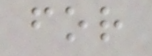for
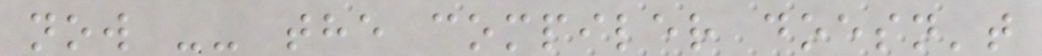now -- the compiler doesn't
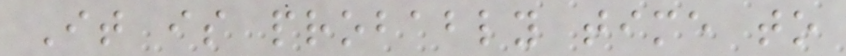It is probably time to
